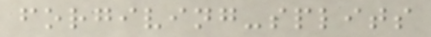forgiving-splits
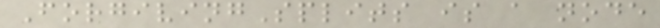ForgivingSplits is a node
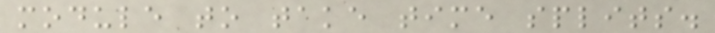module to take time splits.
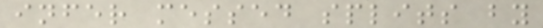infer messed splits by
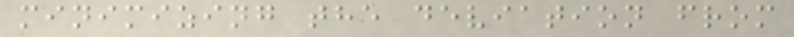minimizing the deviation from
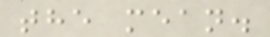the mean.
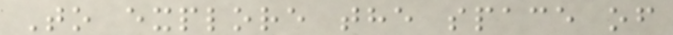To explore the space of
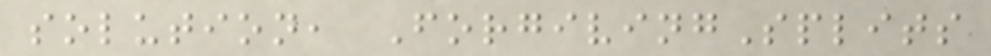solution, ForgivingSplits
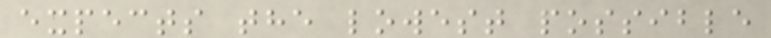expects the lowest possible
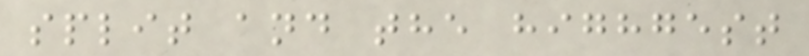split and the highgest
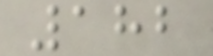182
